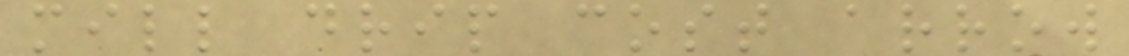mill drip cost arrow
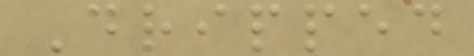Dripped
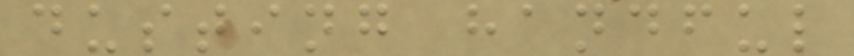dusting handful
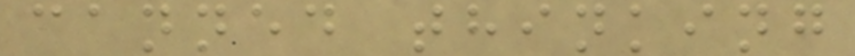canned thinking
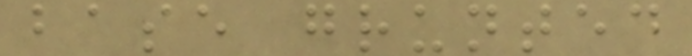base grunted
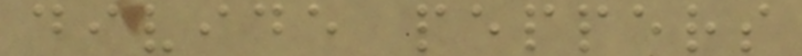divide peppers
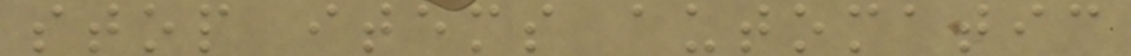stop items automatic
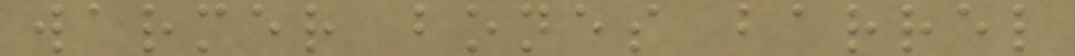warmer bones barrel
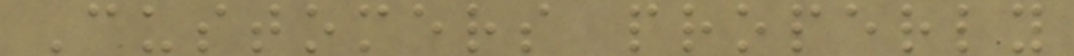Customers properly
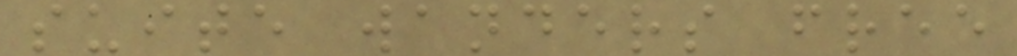suite wanders free
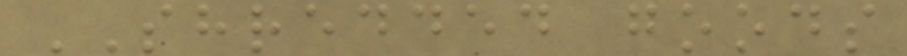SHREDDED goods
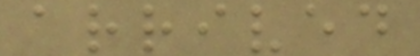arrived
